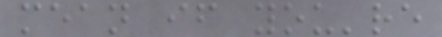mean if you're
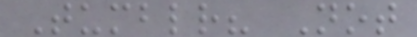Tumblr? Not
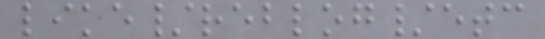like/reblog/etc
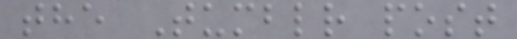the Tumblr post
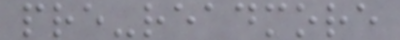pre-readmore
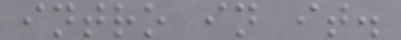intro in it.
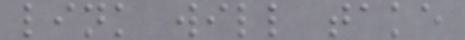link will take
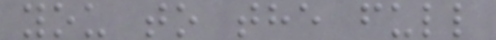you to the full
